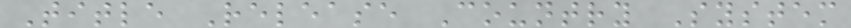Title Release Country System
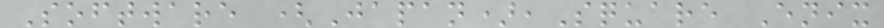Software (Japan),Square Enix
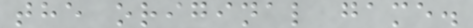the original game.
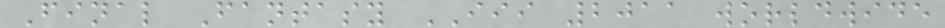Final Fantasy III 2011 worldwide
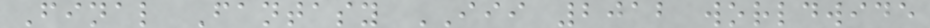Final Fantasy III 2012 worldwide
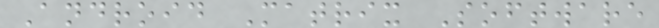Android Matrix Software
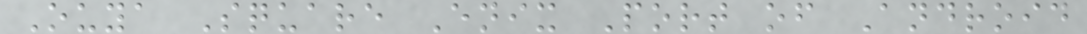Ouya Square Enix Port of Android
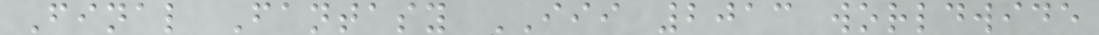Final Fantasy III 2013 worldwide
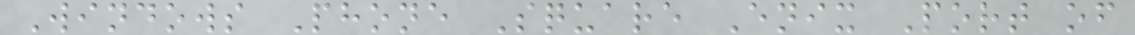Windows Phone Square Enix Port of
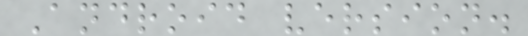Android version.
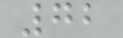72
